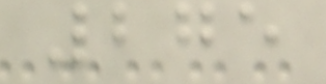275
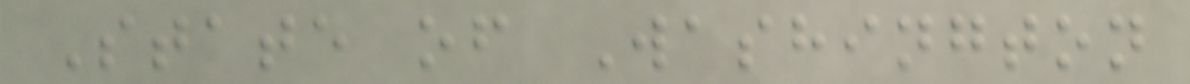State of Washington
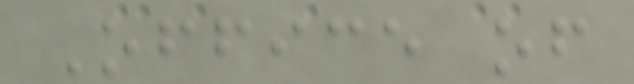Office of
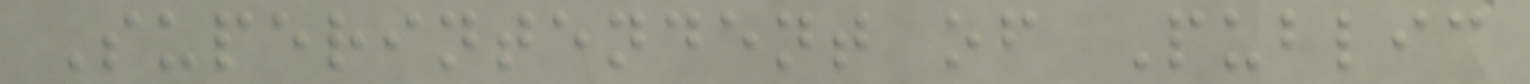Superintendent of Public
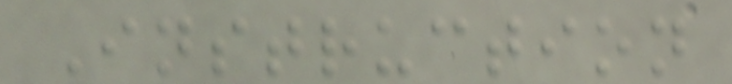Instruction
